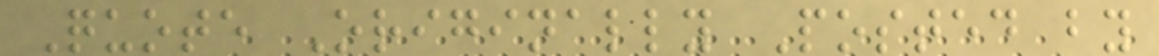Quote Originally Posted by
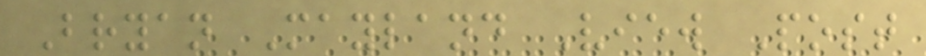Bryan Mayland View Post
